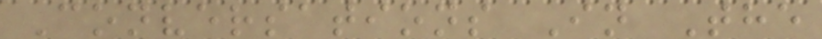Conversations In The
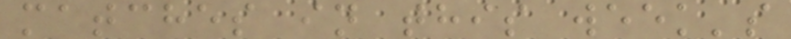matches in this week's
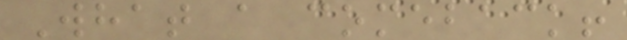What a comeback!
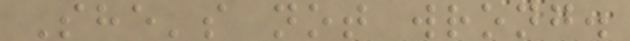She's not wrong.
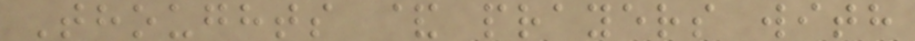Thoughts & prayers with
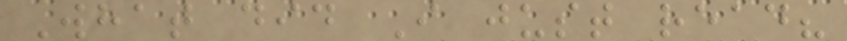What did I just read?
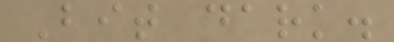Bit dark.
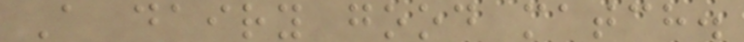A dairy good match.
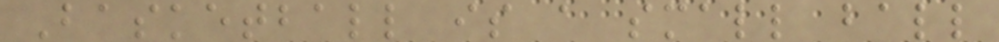Basketball is a small ball
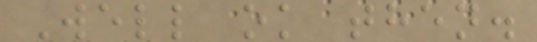Well ok then.
